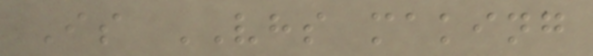Is VHS making
